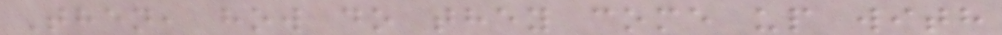Then, how do they come up with
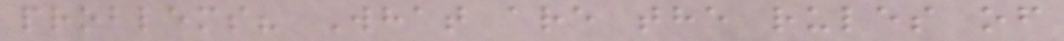problems? What are the rules of
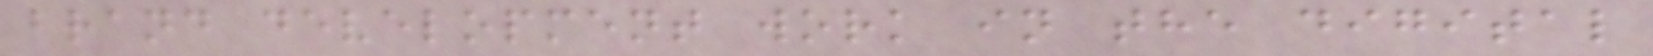brand development work in the digital
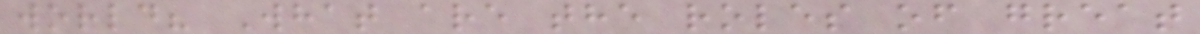world? What are the roles of great
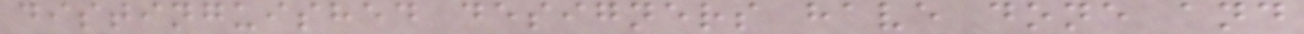distinguished designers have done and
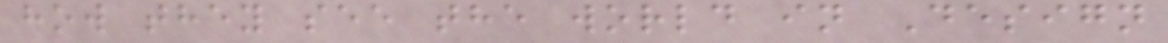how they see the world in Design
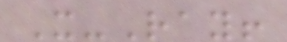X-Ray!
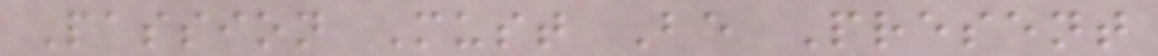Passion Must Be Present
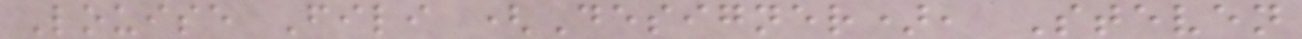Louise Fili (Designer), Steven
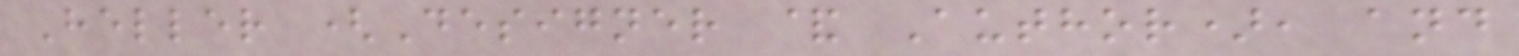Heller (Designer & Author), and
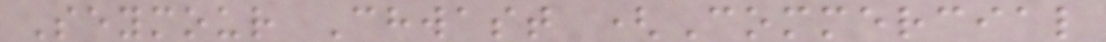Seymour Chwast (Commercial
